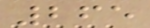265
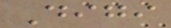Digi
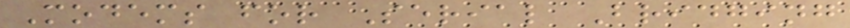Modems for Serial Bridging
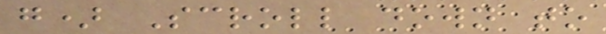g) Scroll down to
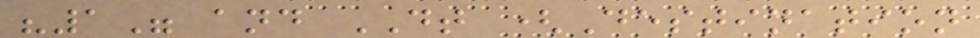"1" and DT (Destination
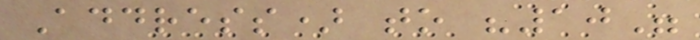Address) to "10"
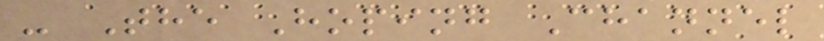- The Hoping Channel
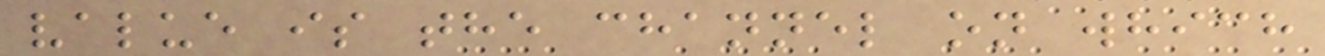value is the channel on which
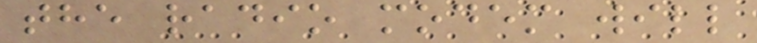the radio modem will
